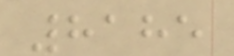8185
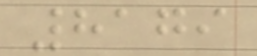8179
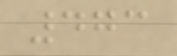473
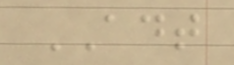ADT
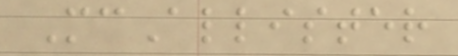McAllister
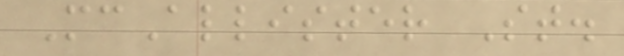McAllister St.
